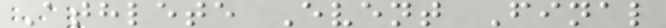Athlete Event Final
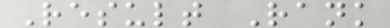Result Rank
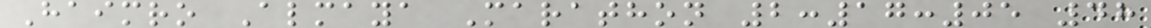Haimro Almaya Marathon 2:17:05 48
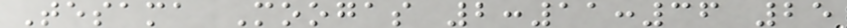Tesama Moogas 2:11:36 25
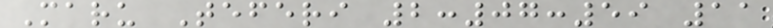Maru Teferi 2:07:59 11
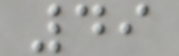49
